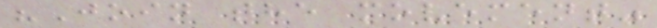"Join the movement"
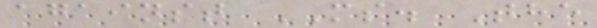against MS. The
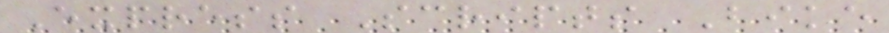Express Scripts Bike
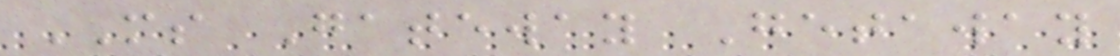MS Gateway Getaway
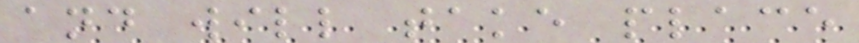and will take place
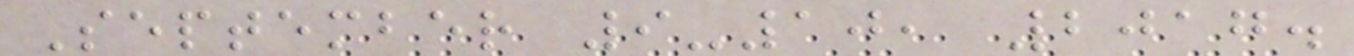September 9-10, 2017.
